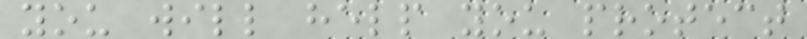you will help you protect
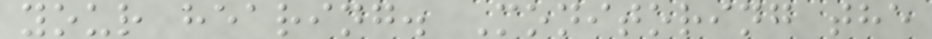your hearing. Monitoring the
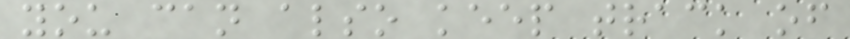you can also keep track of
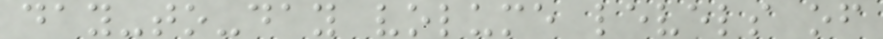day-to-day volume levels of
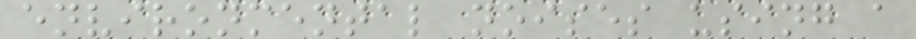environmental noises using a
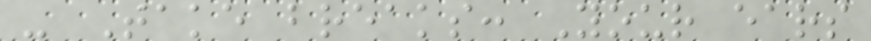- Take breaks: Your ears
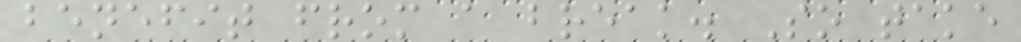benefit from a break. So take
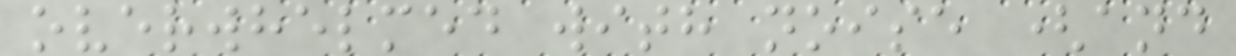overwhelmed with noise (and
